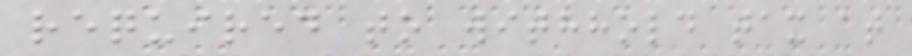required to withhold tax at
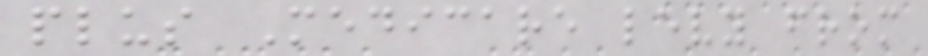plus Medicare levy from
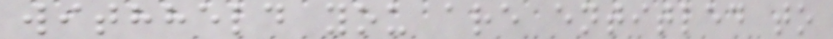withheld you are entitled to
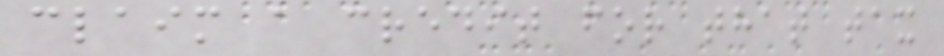claim a credit for that tax
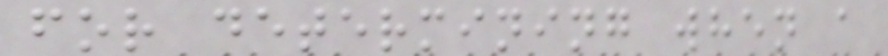for determining when a
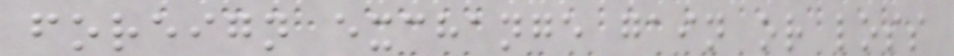foreign exchange gain or loss
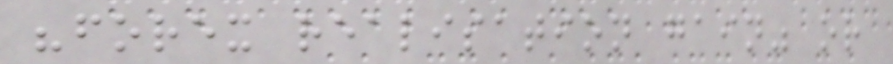"forex realisation gain" or
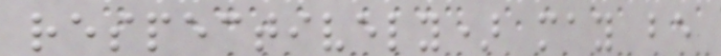respectively) may be
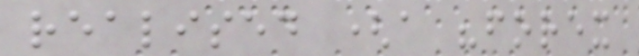realised (a "forex
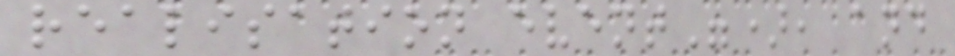realisation event"), and
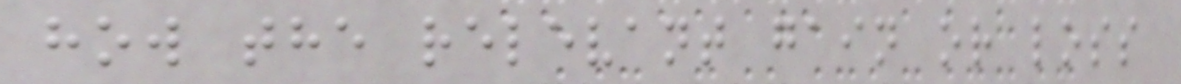how the relevant gain or loss
